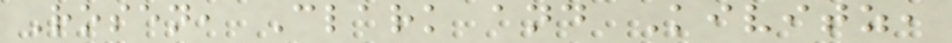Rosen, Clark and Kivitz,
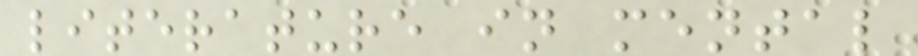literature in mental
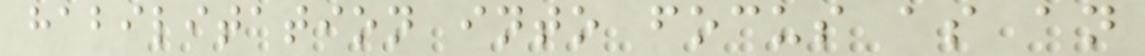habilitation into focus as an
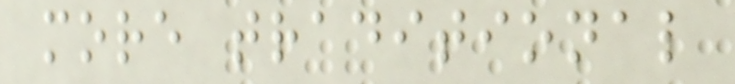more traditional
